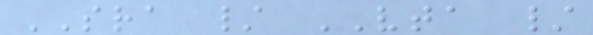SRA / VTA /
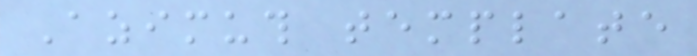Azimuth template
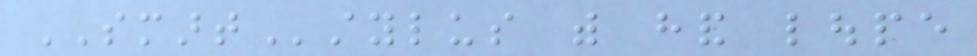SMARTstylus with hand loupe
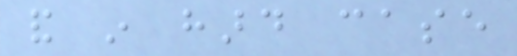and in hard case
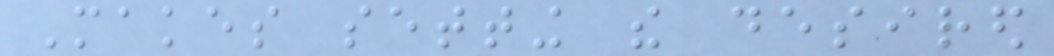Makes setting the desired
